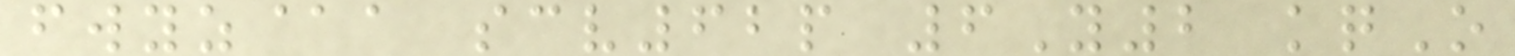fwyz@a scv62p 6Y2 kqO
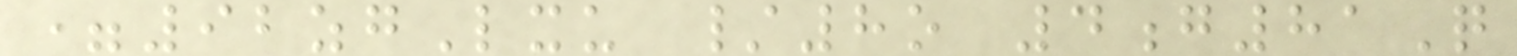=92zgLxu /8o 4g81Q
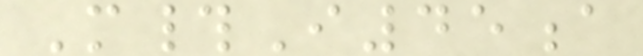M#I45a
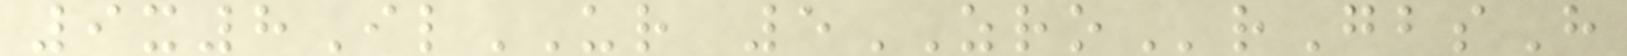9x8IlUR 5ZROrGbsH
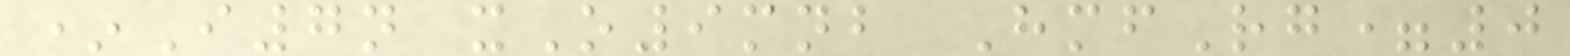*I7n xO9mnb HmfRg=0
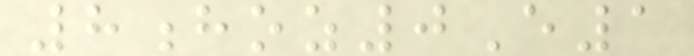8hoz0E1
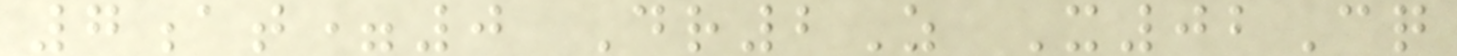7at=0 Dr2Z X02Cq
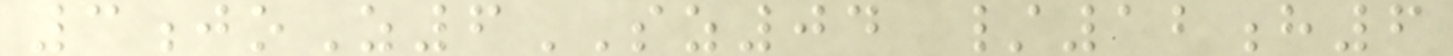3joZ6SZ04 /12h6
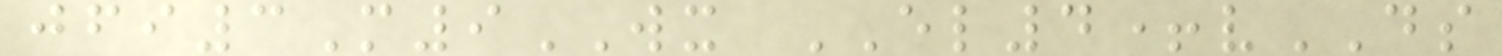jfi3M9WX EL4+vDS
